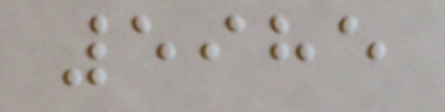5985
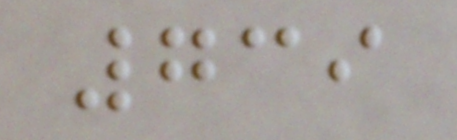739
